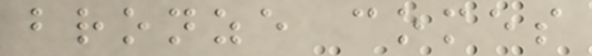bronze comes
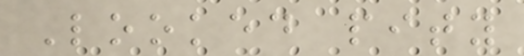Looked pity
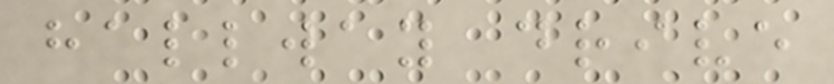hallway drive
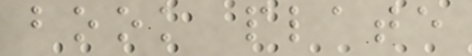book plate
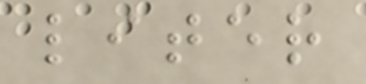liter
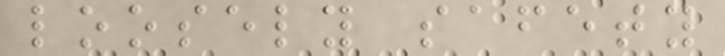loosely safety
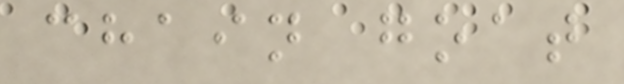chain goat
